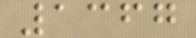1367
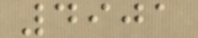4901
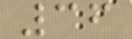36
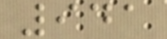941
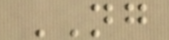NG
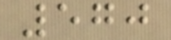570
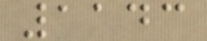1143
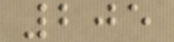205
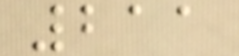211
